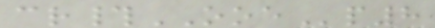cr#OOEp8
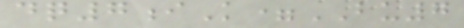dq7iK=BU7
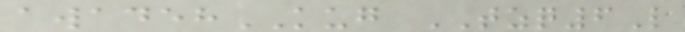awadehKUG TZQ6L
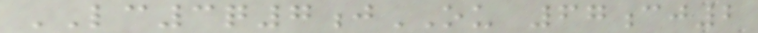LC3q7jOU 67cj2
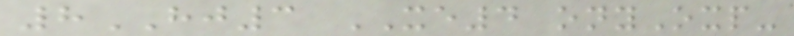8HJ3 XE4 onyOxp-
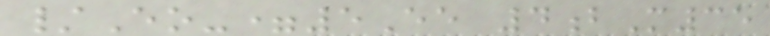/Eo-=5Ee 4bM35
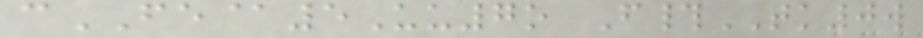cFE@5Uu7o F#TK0w
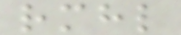rmhl
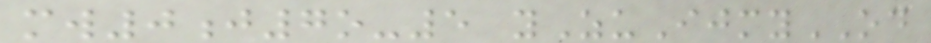mw0j7o-5 yZuIjmyOD
